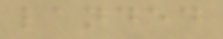landed
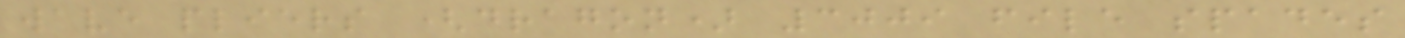wave pliers (dragon) 3009 file spades
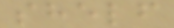shelf
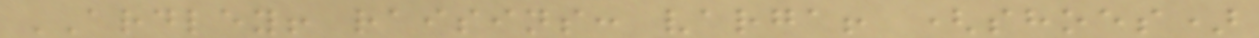ARDLEY! raisins: varga! (shoes)
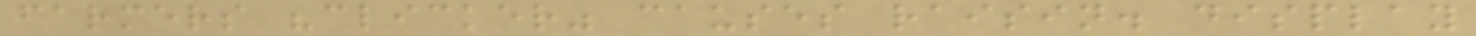farmers "clicker" causes raisin. display
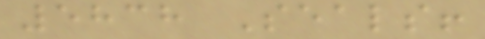5838 Seals!
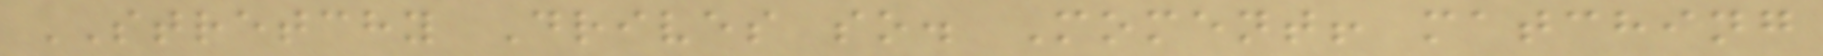STRETCHY Drives so. Moment! matching
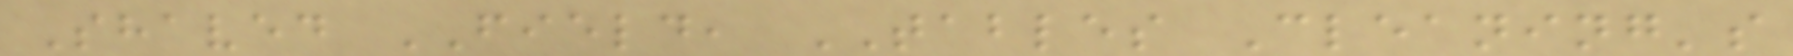Shaved FIELD, TABLES Cleaning's
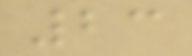23
